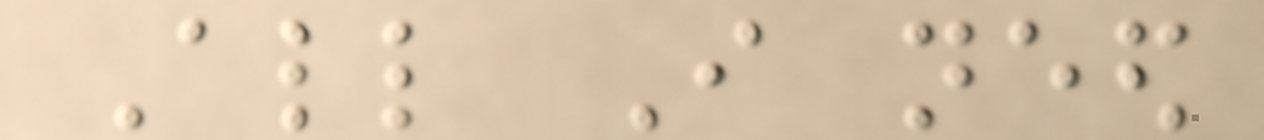All I need
